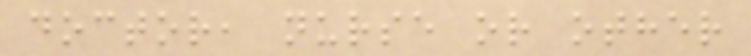doctor, nurse or other
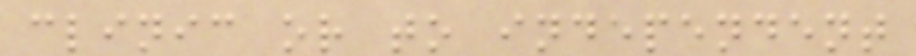clinic or to independent
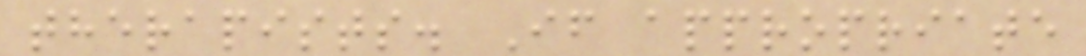therapists. If appropriate
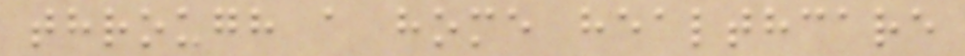through a home healthcare
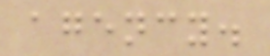agency.
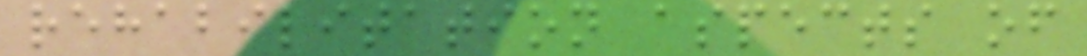rehabilitation aspects of
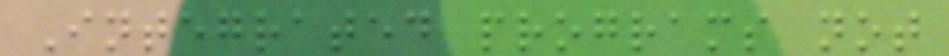Integrated programs not
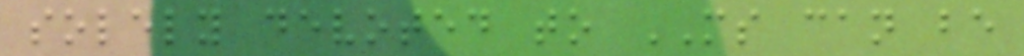solely devoted to MS can be
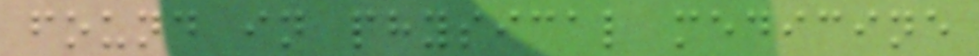found in physical medicine
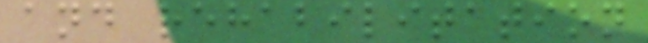and rehabilitation
